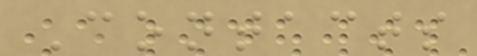Contacts
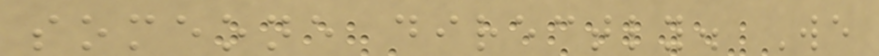someone directly. We
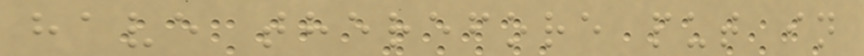have therefore put in
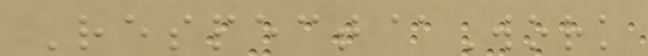Respect@Work
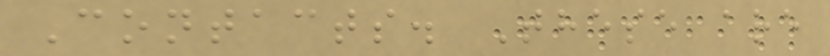Contacts. These are
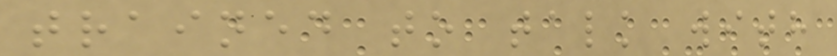trained to talk with
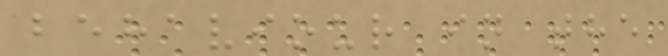behaviour in the
